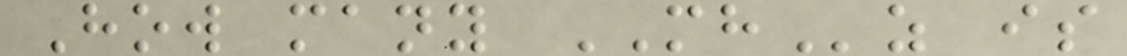How many MHz is
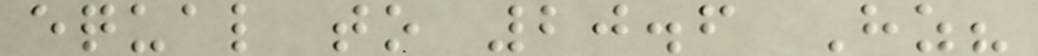equal to 20.6 Hz?
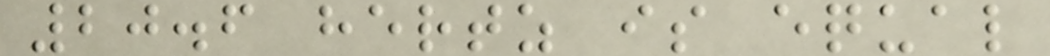20.6 hertz is equal
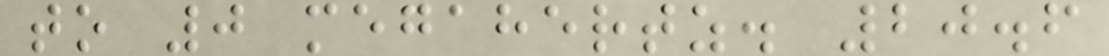to 0 megahertz. 20.6
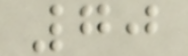70
